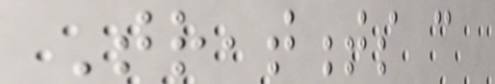Treatments can
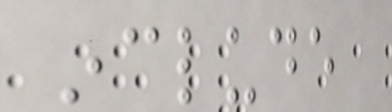include
